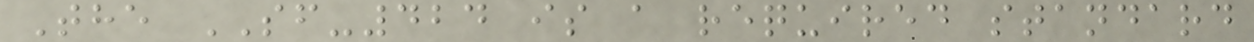The SF-424 is a required standard
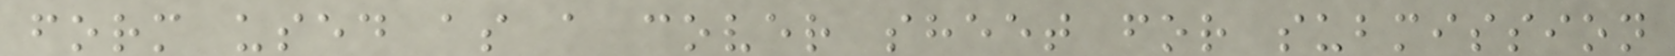form used as a cover sheet for submission
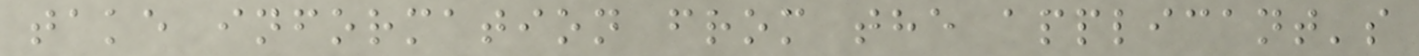take information from the applicant's
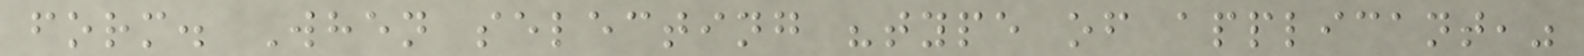form. When selecting "type of applicant,"
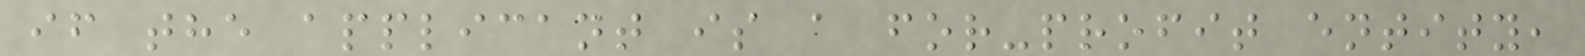if the applicant is a for-profit entity,
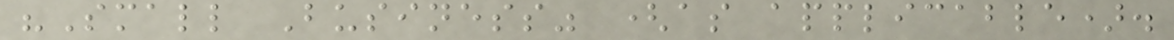"Small Business" (as applicable).
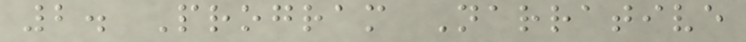2. Program Narrative
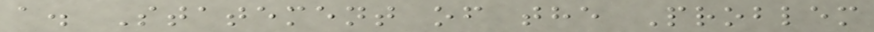a. Statement of the Problem
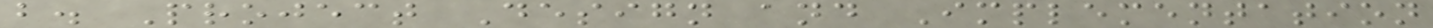b. Project Design and Implementation
